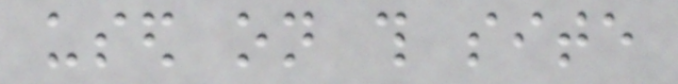used on this site
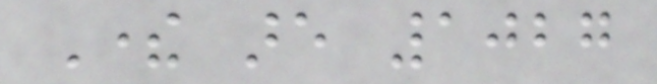There are 1027
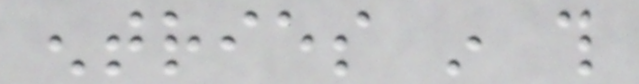entries in this
